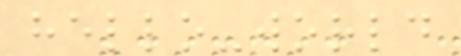hello-world
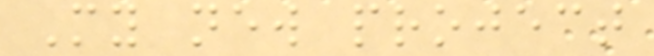My new project
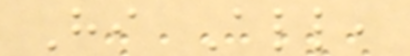Hi All,
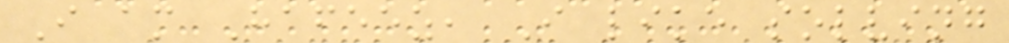I am Hafeez, I like solving
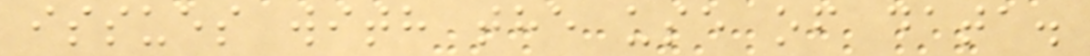issues with the use of data.
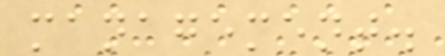management.
